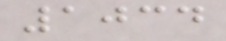1034
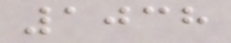1038
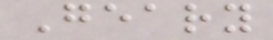Geary
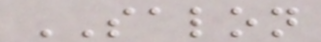SALON
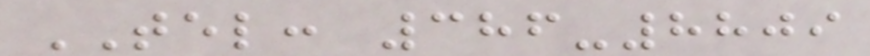TEL: 386-8809
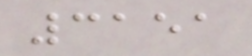3151
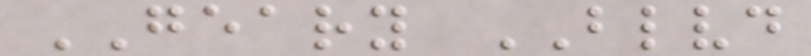GEARY BLVD
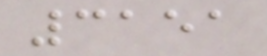3151
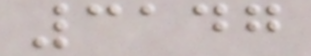3147
